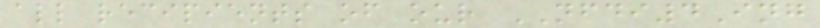all recipients of our NFDI4Ing
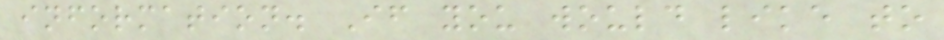information. If you would like to
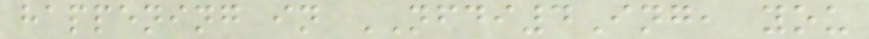happening in NFDI4Ing, you
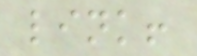link!
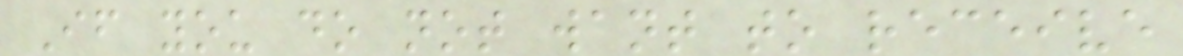If you do not want to receive
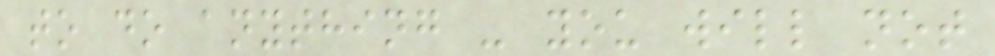to do anything - you will not
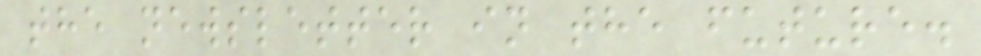the newsletter in the future.
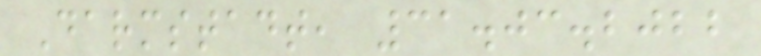Darmstadt, 31.03.2022
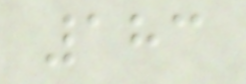183
